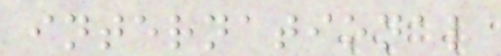international
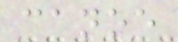canoe
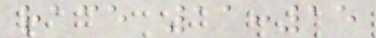race 11:15
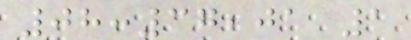08:37,01 1
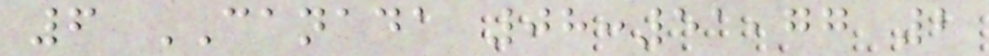6 CANADA 08:51,77 2
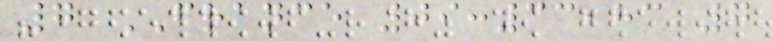7 FRANCE 09:33,83 7
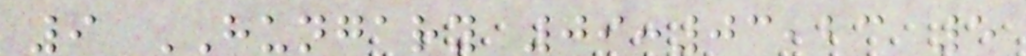9 HUNGARY 09:03,23 5
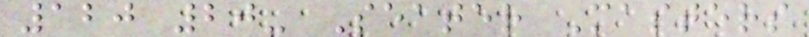120 20- Seater Masters
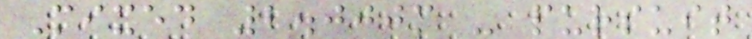Mixed 2.000m - pursuit
